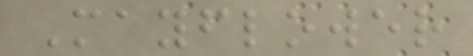Mayflower
